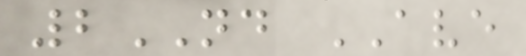2ND AVE
